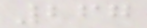267
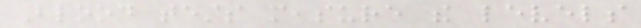Blood tests measure the levels
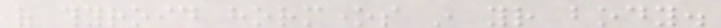of thyroid hormones in your body.
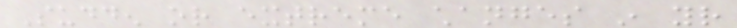Sudden or extreme changes in your
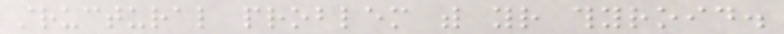structural problem with your thyroid.
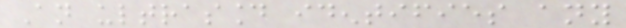An ultrasound identifies any
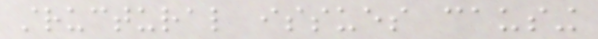structural issues causing
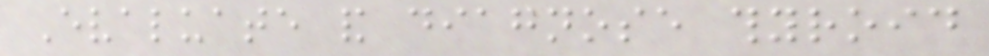Evaluate and diagnose thyroid
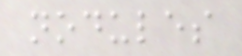nodules
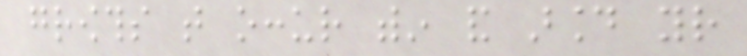growths that occur within and around your
